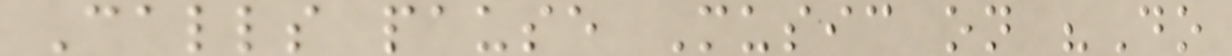Calls pause Music on "Do
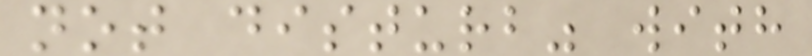not disturb" with
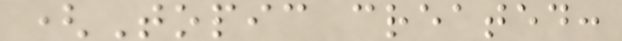(Topic created:
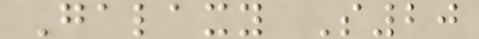Galaxy S20
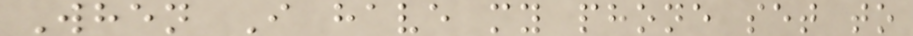When I have my phone set to
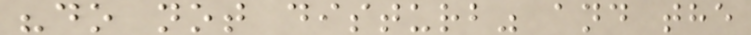"do not disturb" and the
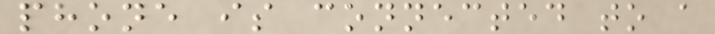phone is connected to a
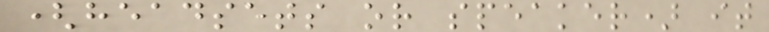(headsets or speaker) it
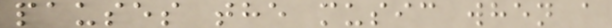pauses the music when a
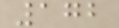172
